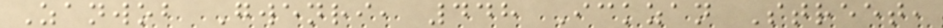Zanwob Gwenri, 448 Ickzan Street,
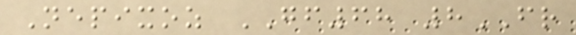Nepixoz GF68 8FR
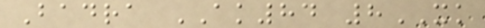Badra AK84 8XK
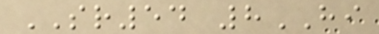SR54 8HI
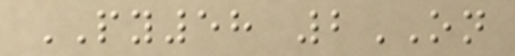PY58 2ON
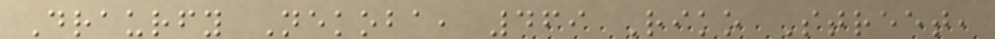Draurfy Nekoba, 469 Riko Street,
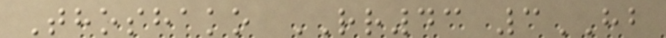Thoshako RR43 3HB
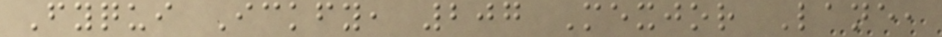Fyqui Ickfy, 207 Mexjor Lane,
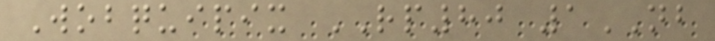Wobquipix RP80 1NB
